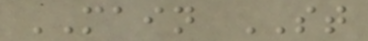MAIN ST
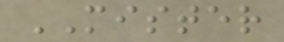MISTER
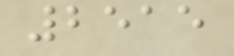2515
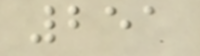251
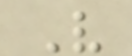V
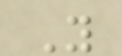Y
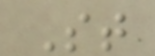St
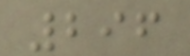296
